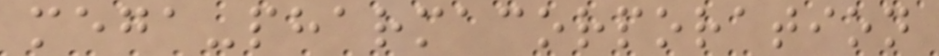mega-pharmacorporation
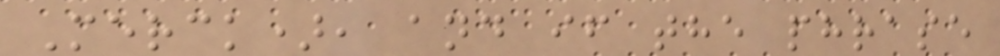Merck), and if the phrase
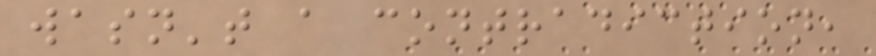wasn't a contradiction,
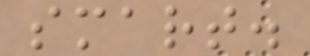smart.
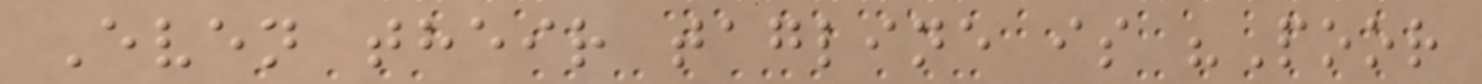Even their tagline is "Poor
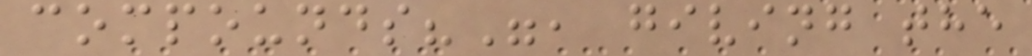compounds?", giving the
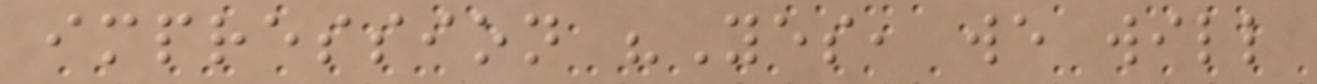impression "Yes, we will
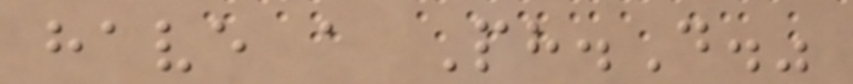have a Ph.D."
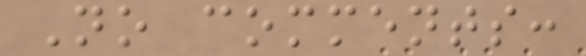No comments:
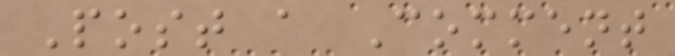Post a Comment
